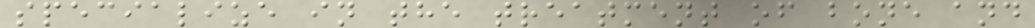specialize in the treatment of bone and
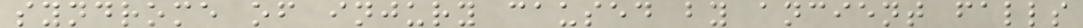syndrome of injury caused by ancient falls
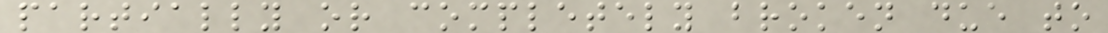partially or completely broken due to
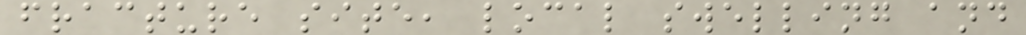fracture site, local swelling and
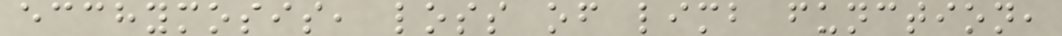ecchymosis, loss of limb function,
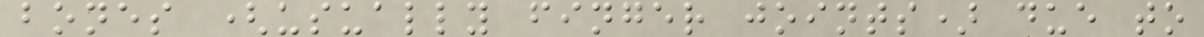bones (usually finger joints) due to
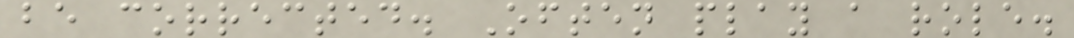be corrected. Often play a role.
